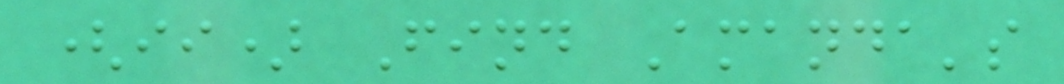(ii) Find Amanda's
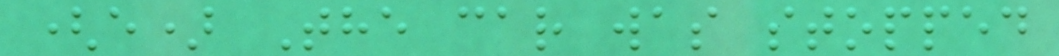(e) The car was stopped
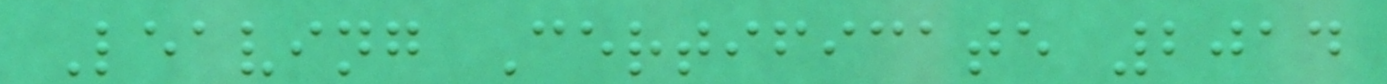Leaving Certificate 2014
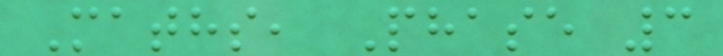Maths, Phase 3
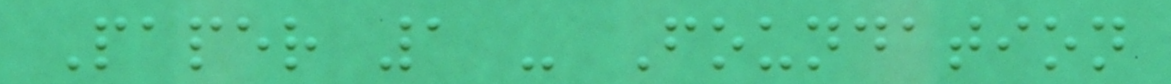Paper 1 - Foundation
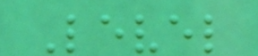Level
